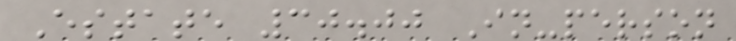Estate 30.00 In-person
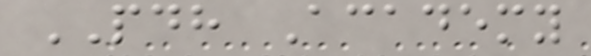PDH Academy
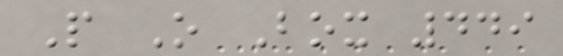P O Box 449
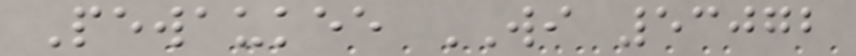Pewaukee WI 53072
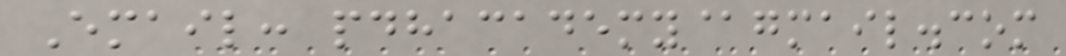Email: pdhacademy@gmail.com
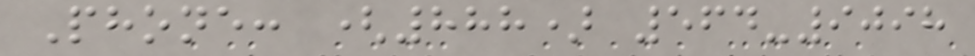Phone: (888) 564-9098
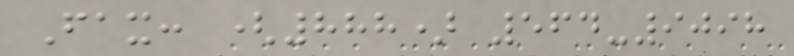Fax: (888) 564-9098
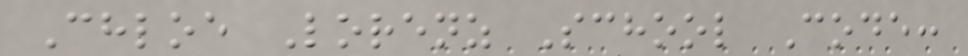Chloe Lorenz School Code:
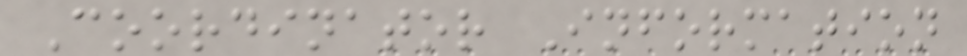Coordinator Information
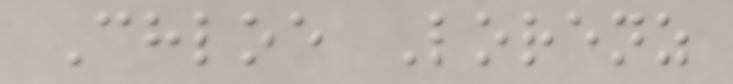Chloe Lorenz
